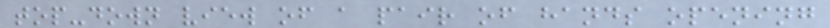top-down view of a pair of hands opening
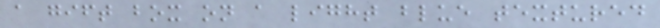a gift box on a light blue textured
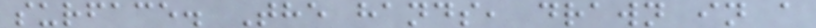surface. The hands, drawn in a
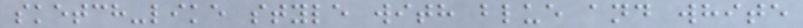sketch-like style with blue and white
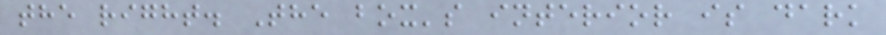the right. The box's interior is dark
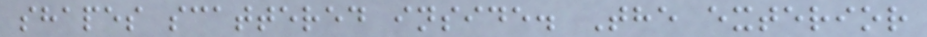shapes scattered inside. The exterior
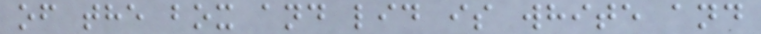of the box and lid is white and
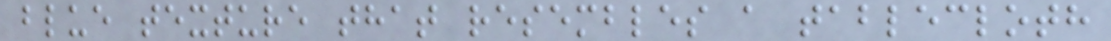blue texture that resembles a tablecloth
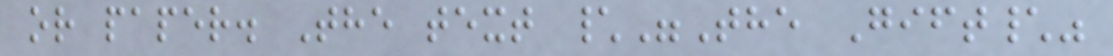or paper. The text \"The Gift\"
